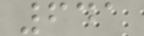641
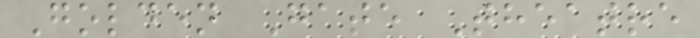Golden Gate Theatre
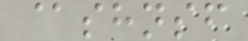@shnsf
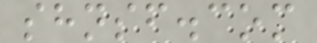shnsf.com
